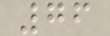76
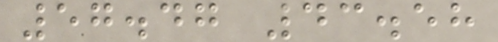57.47 43.58
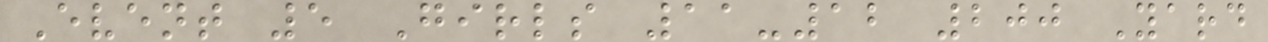Event 5 Girls 11-12 200 Yard
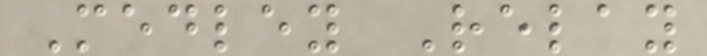Medley Relay
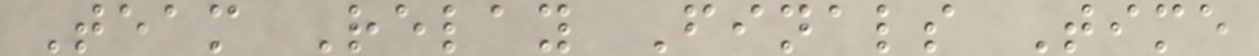Team Relay Finals Time
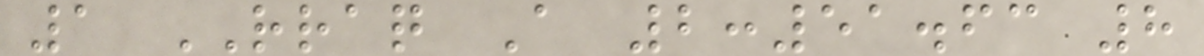1 RRAQ A 2:51.63 8
